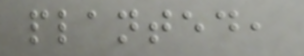planted,
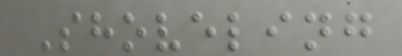Shoveling
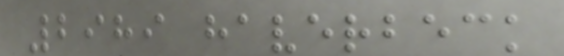2989 haverbeck
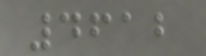4612
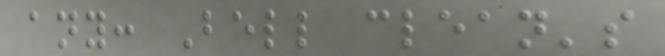any: Bell clean's
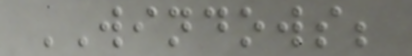WINDOWS;
